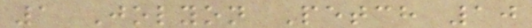1 Jolyon Petch 10
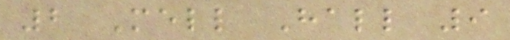2 Mell Hall 9
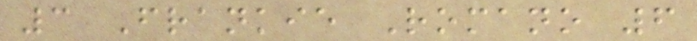3 Frankie Romano 6
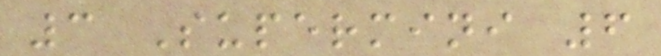3 Supermini 6
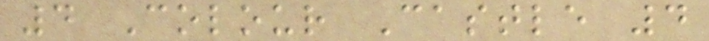4 Colour Castle 4
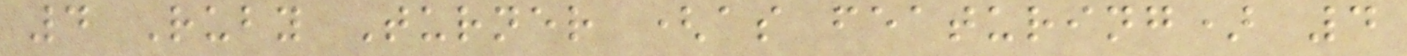4 Ruby Turner (as featuring) 4
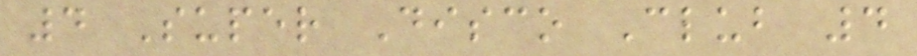4 Super Disco Club 4
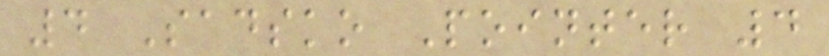4 Sadsko Pointer 4
